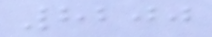8200
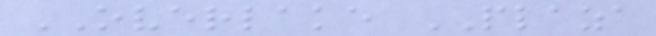OVERLAKE PLAZA
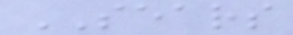SEARS
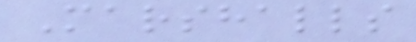Marshalls
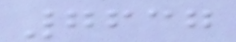7637
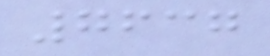7637
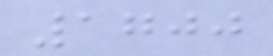1700
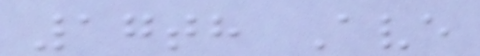17th Ave
